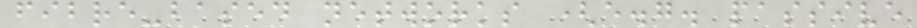fibre-based networks (e.g. passive
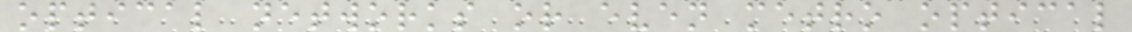optical networks or even metro optical
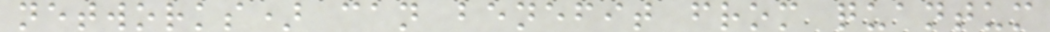networks) can benefit from quantum
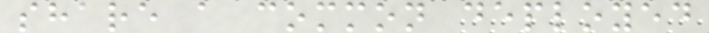share a common deployed
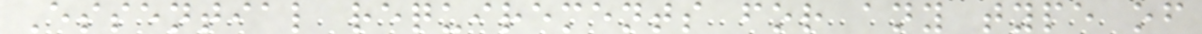Essential requirements for any type of
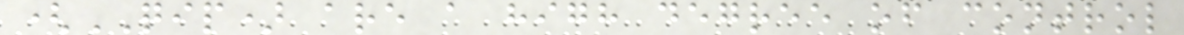(QIP) are a high degree of control
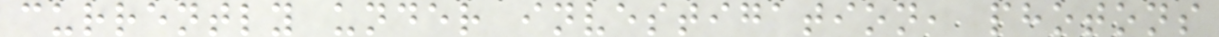currently under investigation, photons
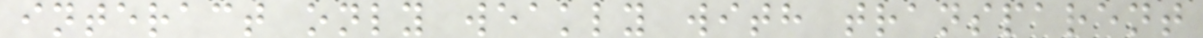interact only weakly with transparent
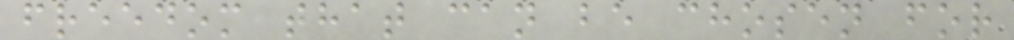freedom that can be chosen for
